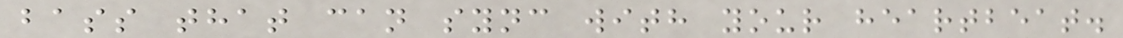bass that can sync with your heartbeat.
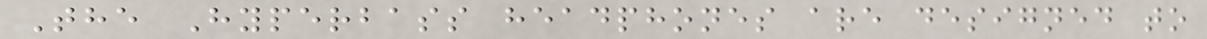The Hyperbass headphones are designed to
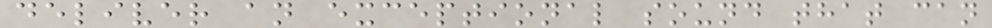deliver an exceptional sound that can
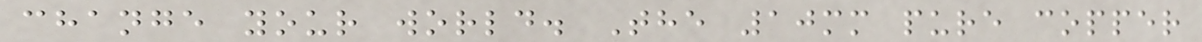change your world. The 10mm pure copper
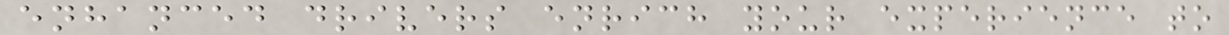enhanced drivers enrich your experience to
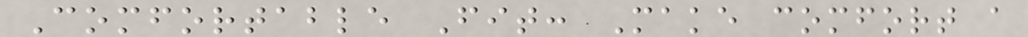Comfortable Fit: Make comfort a
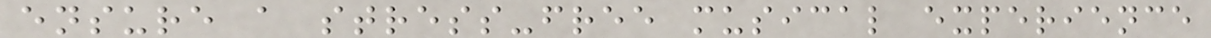ensure a stress-free musical experience
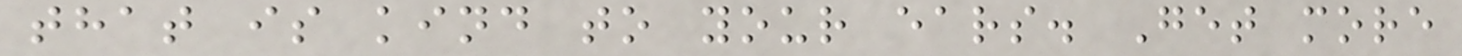that is kind to your ears. Get more
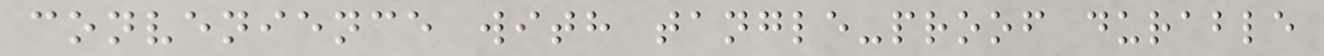convenience with tangle-proof durable
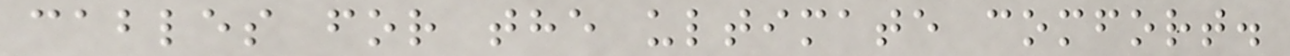cables for the ultimate comfort.
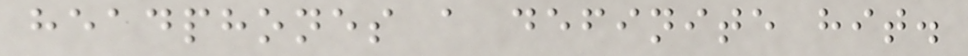headphones a definite hit.
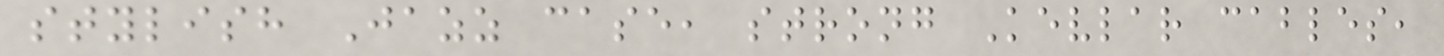stylish Jazz case, strong Kevlar cables,
